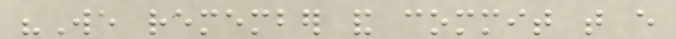"We remember and commit that every
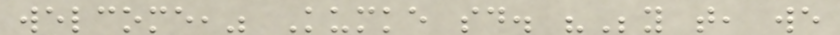welcome," Kumke said. "Beyond that, we
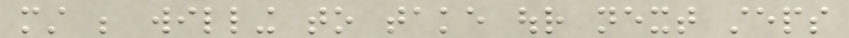must be willing to take our next steps
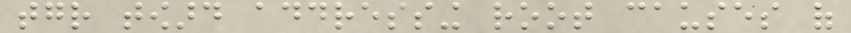together toward addressing root causes of
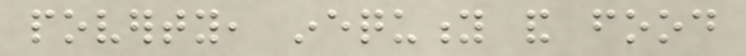poverty, inequity and food
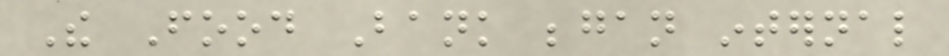The Food Bank began internal
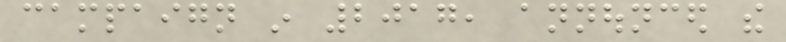campaign in 2017, announced the
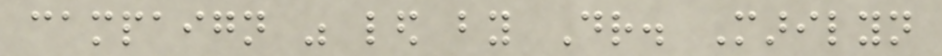campaign was led by Dr. Marilyn
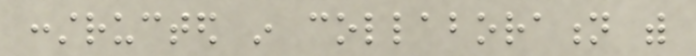constructed in collaboration with
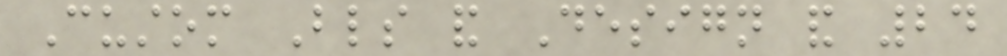Custom Blinds and Design and 24
